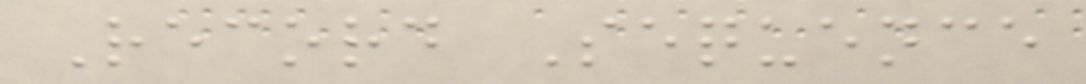Record Sequence
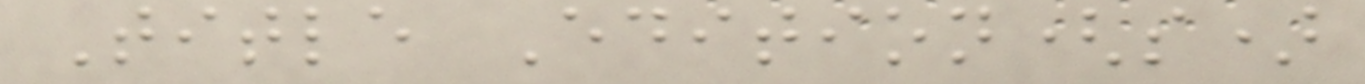Title Edition(s)
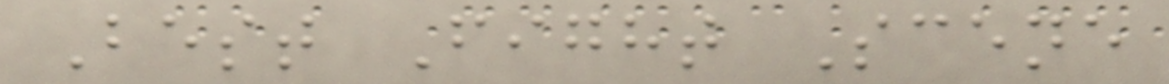Best Fight Scene
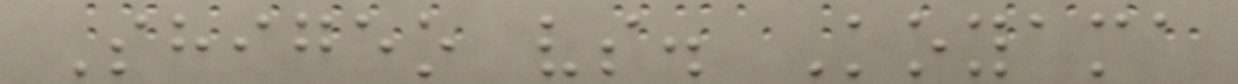Shigeo vs. Koyama
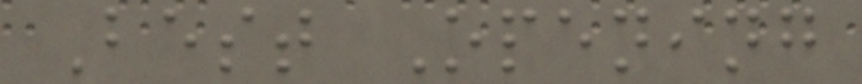Best Opening
